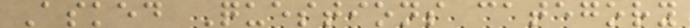Asked Questions category
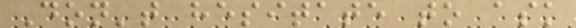Don't hesitate to ask
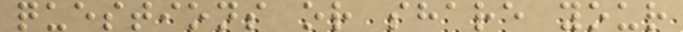questions or share your
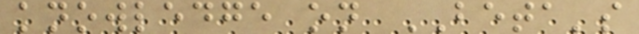knowledge on BETA's
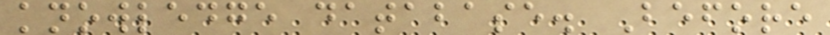knowledge database. Before
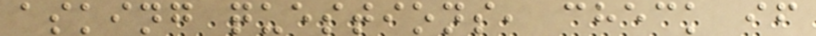asking questions, check if
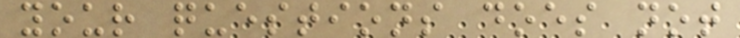your questions does not
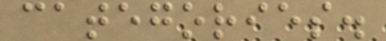categories.
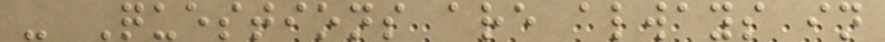- Questions are always in
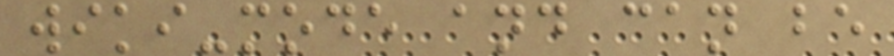wiki-mode and can be
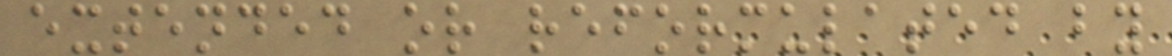extended or reformulated by
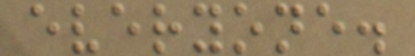everyone.
